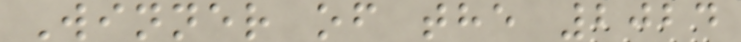Winner of the 2024
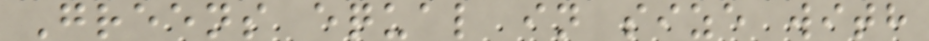Greens equal in size with
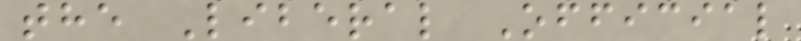the Liberal Official
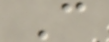C
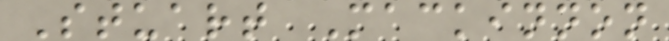Stuart Mackinnon
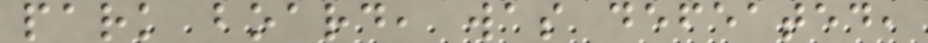park board, was defeated,
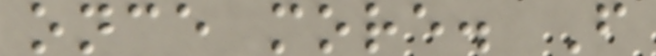once more. F
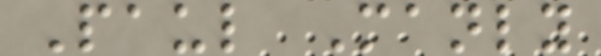Paul Manly
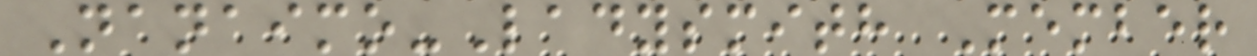Nanaimo-Ladysmith Member
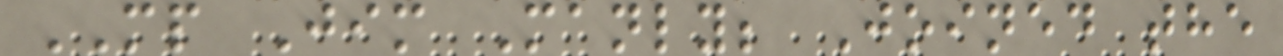MP Jim Manly; Joined the
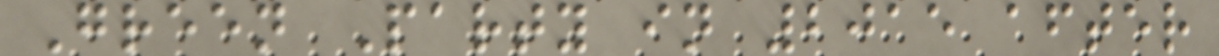Green Party in 2015 after
